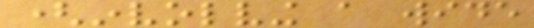(involving a wide
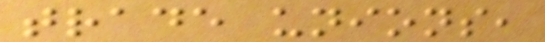trade unions,
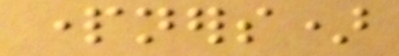partners)
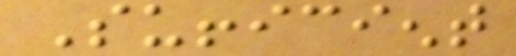Sufficient
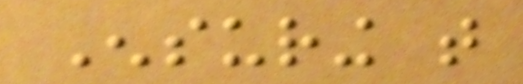Ensuring that
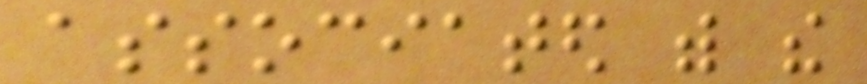associated with the
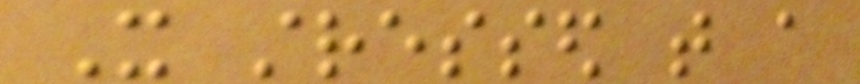It stressed that a
